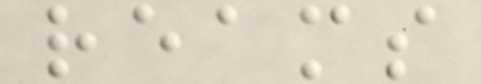reams
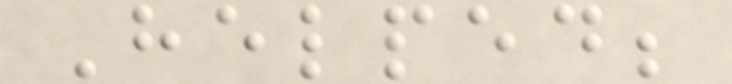Helped;
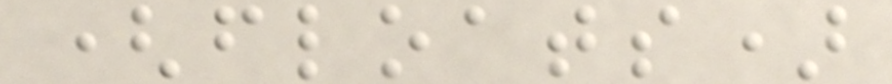(floats)
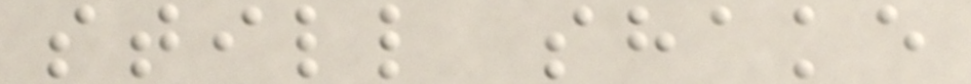still shake
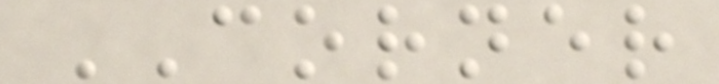CORNER
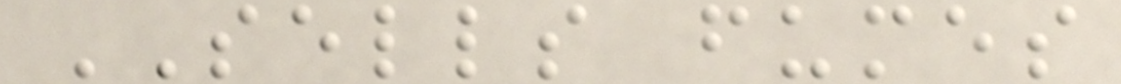SELLS fumes
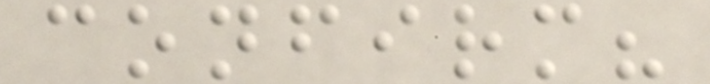confirm?
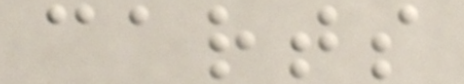carts
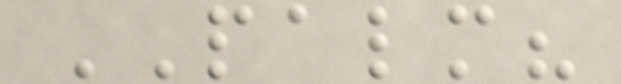PALM?
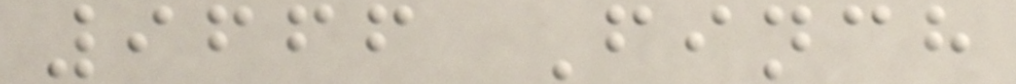9666 Finch
